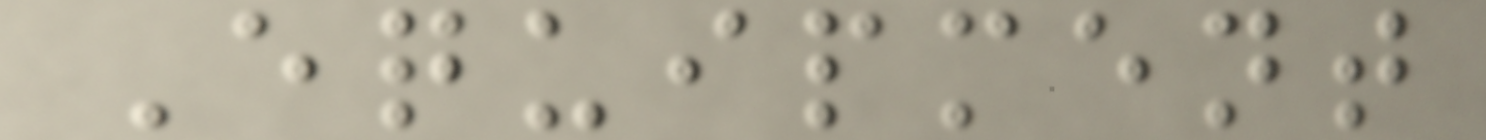Equipment
